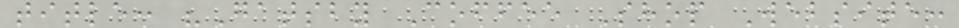title: "Gatsby Coffee Shop Website:
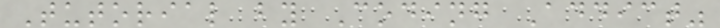Tutorial by Coding Addict"
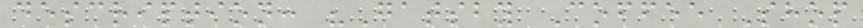description: "Gatsby Coffee Shop
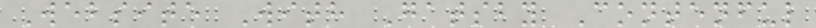Website With Gatsby Contenful
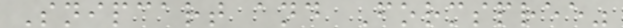Snipcart and Formspree"
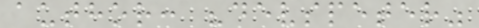author: "devspeter"
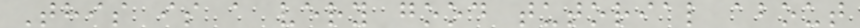This is a very good tutorial about
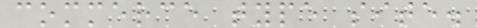commerce type site.
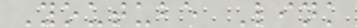Youtube Link
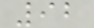92
